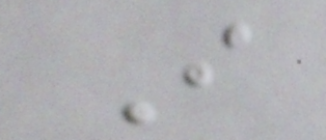I
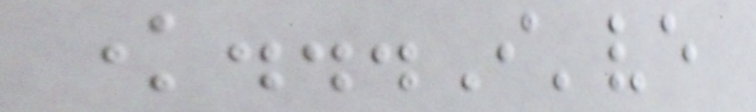know...I've
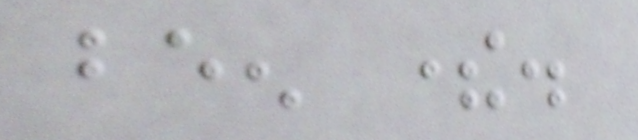been there.
